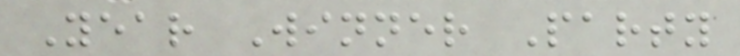Year Winner Party
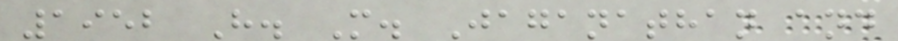1952 H. M. Jaganathan and
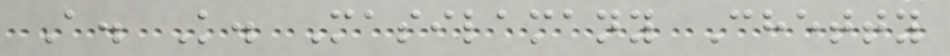A. K. Masilamany Chetty
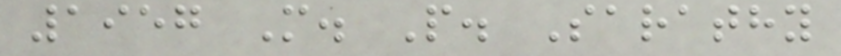1957 M. P. Sarathy
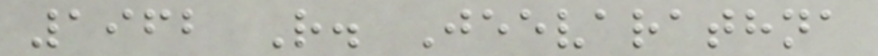1962 R. Jeevarathna
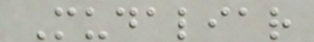Mudaliar
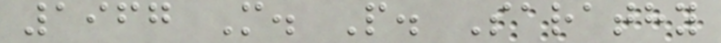1967 M. P. Sarathy
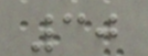30
